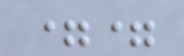==
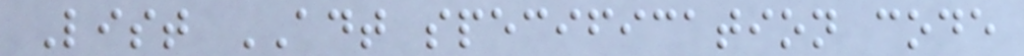List ADT specification code
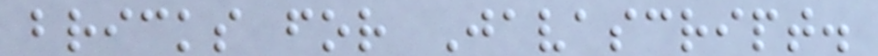bricks for Javascript.
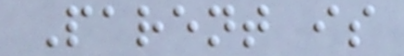Parent is
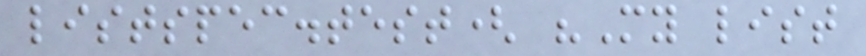listspec.test( "My list
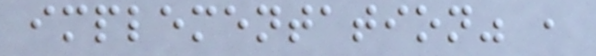implementation" ,
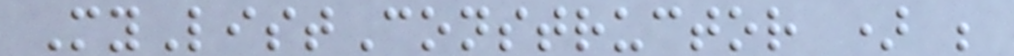MyListConstructor ) ;
